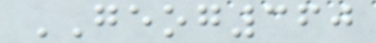GEOG360
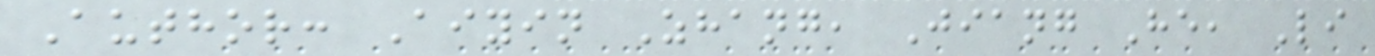Author: Aiyin Zhang, Jiang He, Li
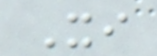Xi
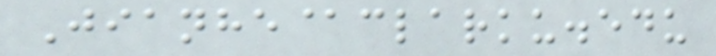Jianhe@clarku.edu
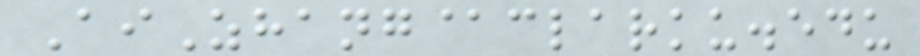AiZhang@clarku.edu
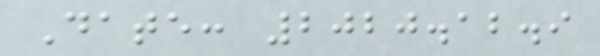Date: 2020.12.9
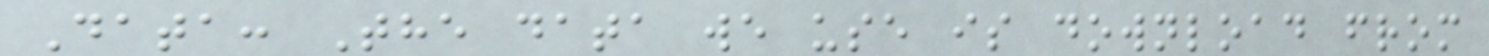Data: The data we use is download from
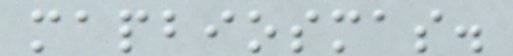mapbiosmas.
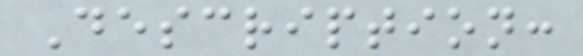Description:
